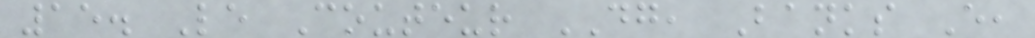15. Le Couteur DG, Banks E,
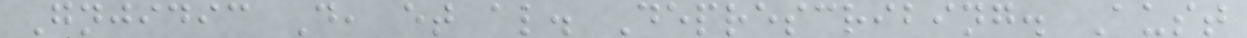Gnjidic D, et al. Deprescribing. Aust
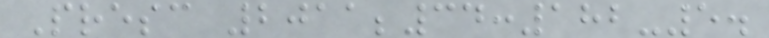Presc 2011;34:182-5.
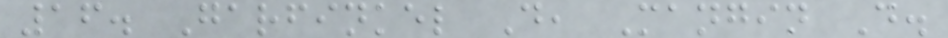16. Garfinkel D, Mangin D.
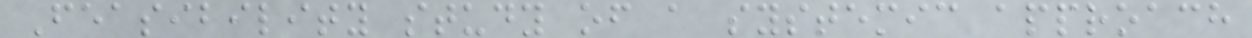Feasibility study of a systemic approach
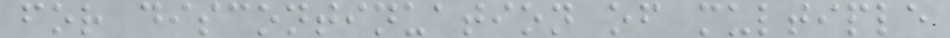for discontinuation of multiple
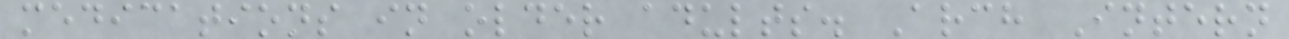medications in older adults. Arch Intern
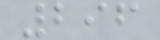296
